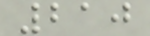210
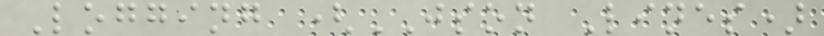Logging (JSON Lines)
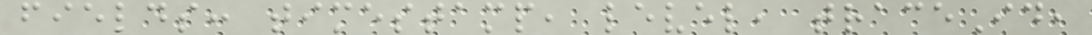fields: timestamp, level, traceId,
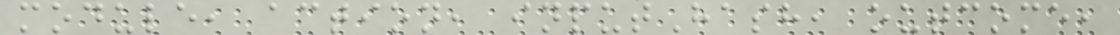module, action, inputHash, outcome,
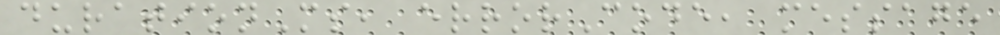durationMs, errorCode, message
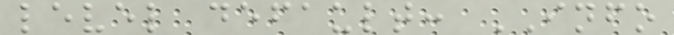level default: INFO
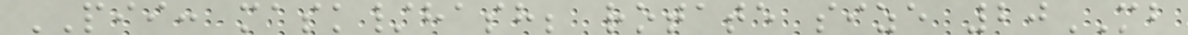PII: mask/hash; rotate size 20MB
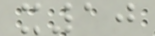x10
